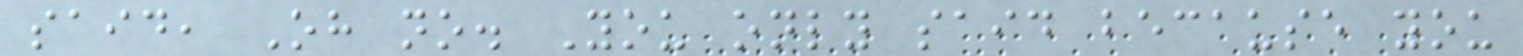said, Oh no. You only said because you
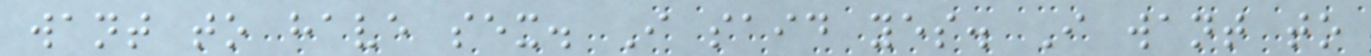want to have sex. I said yes. I want to
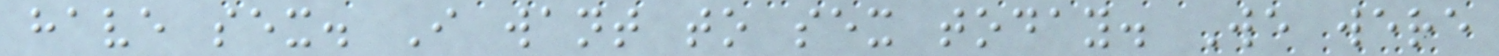have sex. I want to sex today. We were
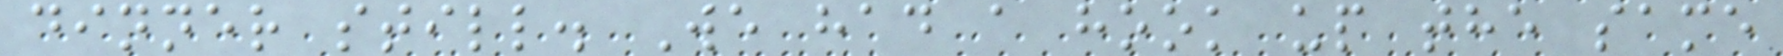dinner still. We had a hook up the same
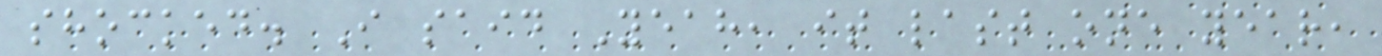shocked. I said Yeah, it last one year,
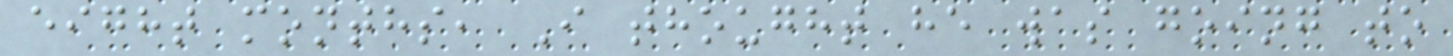eight months, I thought he was going to
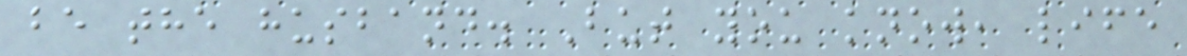be the husband. But you know, life
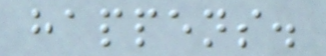happens.
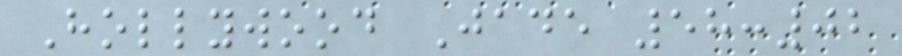Hollywood Jade 58:02
